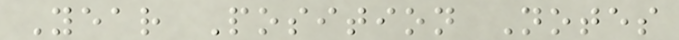Year Position Notes
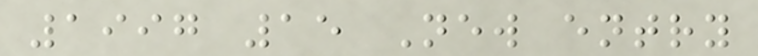1997 15 New entry
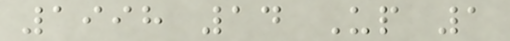1998 14 Up 1
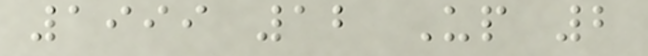1999 12 Up 2
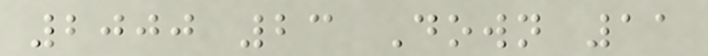2000 23 Down 11
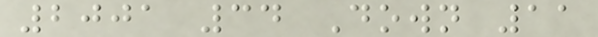2001 34 Down 11
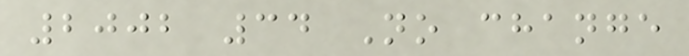2002 34 No change
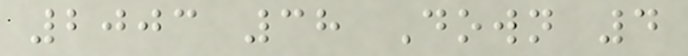2003 38 Down 4
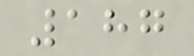187
